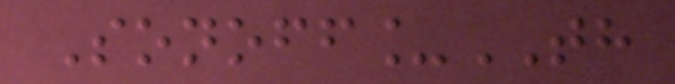Sonoff_TH
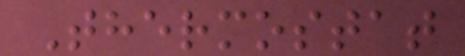Thermostat
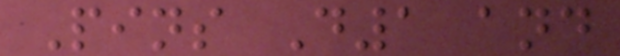Pins D1 and
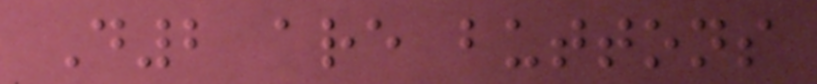D2 are buttons
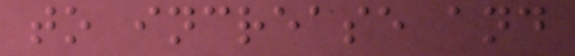to increase and
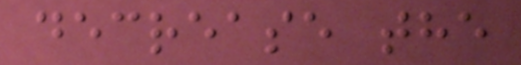decrease the
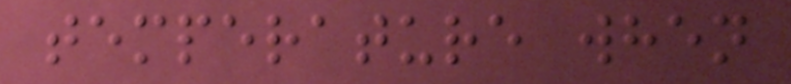temperature when
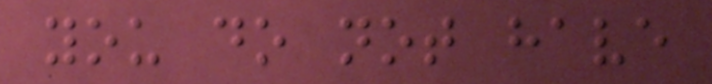you do not have
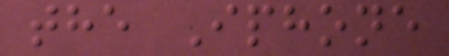the Iphone
